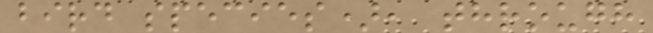bird species), through
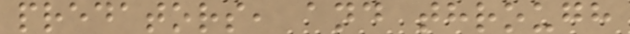predators, and through
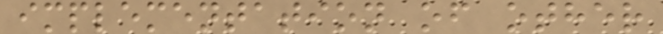implementation of other
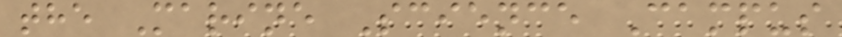the Marine Science Campus
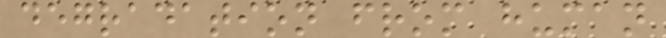degradation from human
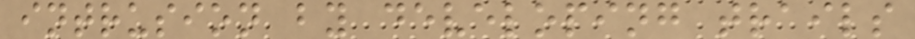intrusion by developing trails
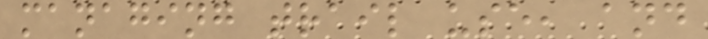managing trail use, and
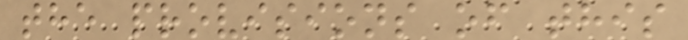the provisions of this
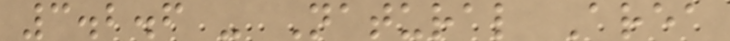3.2.6 - Natural Area
